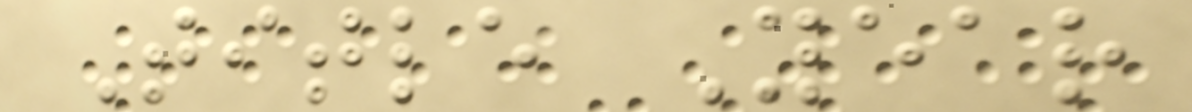Title Year
